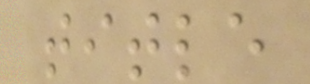title
